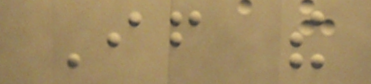If the
